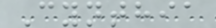Cynthia
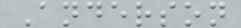Anderson
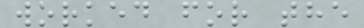worked for the
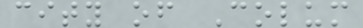city of Colum
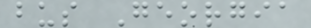bus Georgia
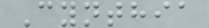Cynthia
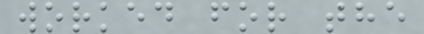worked for the
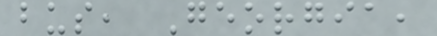bus, Georgia,
